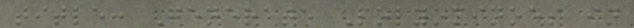title: Generate Polyominoes in
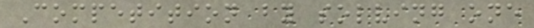Competition by solving one
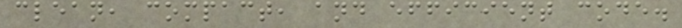clean, compact, and efficient code.
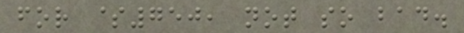for $750, not so bad.
